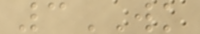3WK
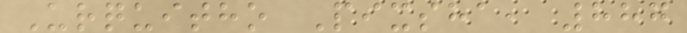Urquitho Pixsha, 887
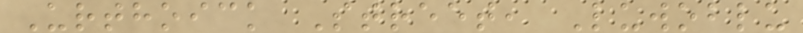Urthoick Street, Luwoblu
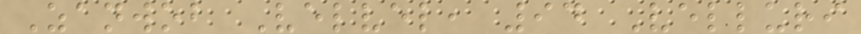Zanwob Velvel, 94 Velluri
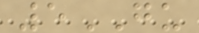5GU
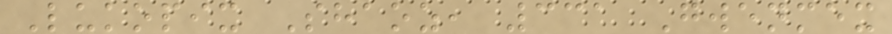Lukopix Shaoz, 331 Gwenmex
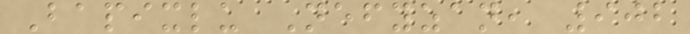Bapixlu Nefyzan, 902
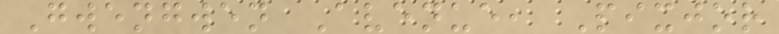Gwengwen Avenue, Pixjor
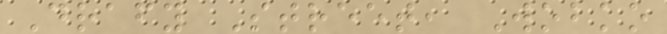Drafy Street, Wobko
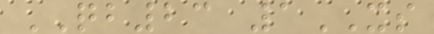QB23 1XS
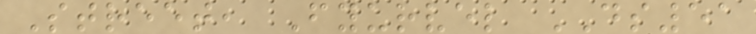Street, Fyurvel DS51
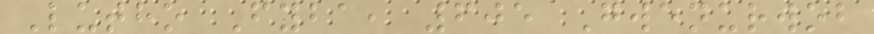Lutho Fyba, 605 Gwenurwob
